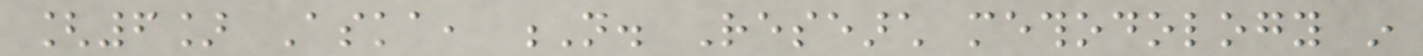[6] Aska, N. Research methodology in
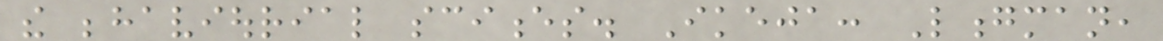the behaviourial sciences. Ikeja: Longman,
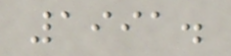1991.
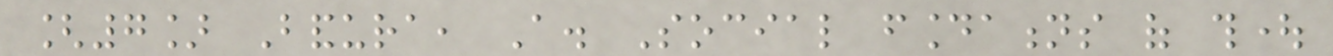[7] Bandura, A. Social foundations of thought
